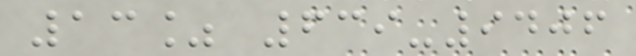13% 639-9406
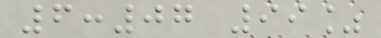6:07 99%
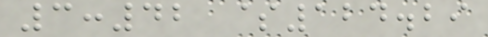3:42 $124.29
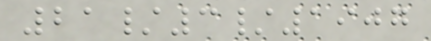21/3/1907
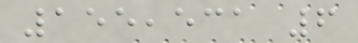155,531 6
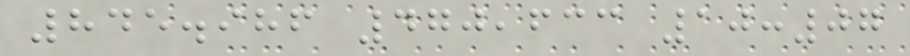845.986 470,633 10:07
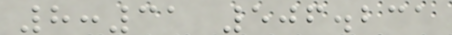8:31 506.231
